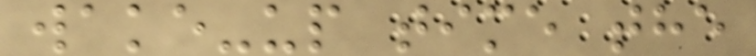wake-up time the
